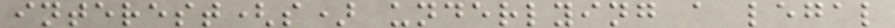interest(s) underlying a legal
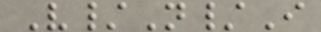V/N/I
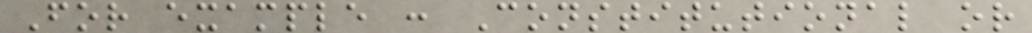For example : Constitutional or
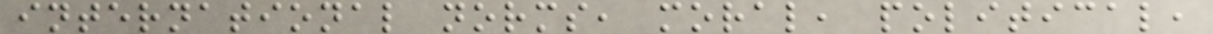international norms, moral, political,
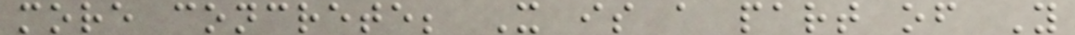more concrete; X is a part of Y
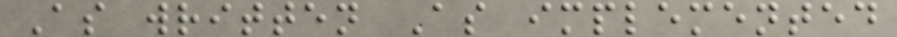As written As implemented
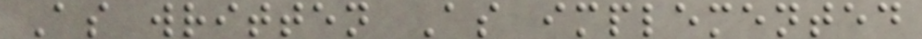As written As implemented
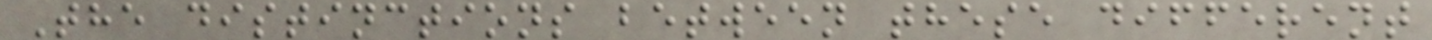The distinctions between these different
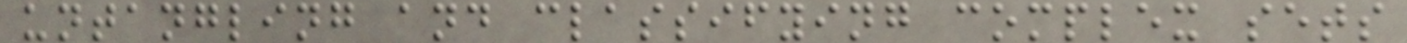untangling and classifying complex sets
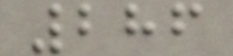286
